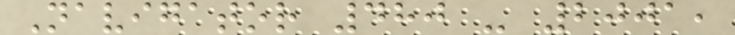Navigator 480 - 2001,
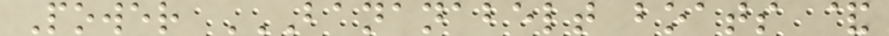Power BANANABELT BOATS &
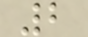2
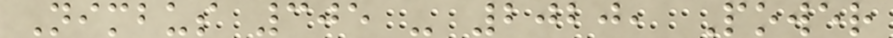Nimbus 305 - 2020, Power
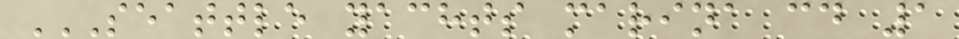SEATTLE YACHTS MARINA CD 1
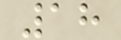18
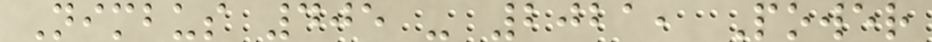Nimbus 405 - 2021, Power
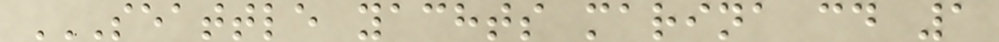SEATTLE YACHTS MARINA CD 1
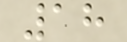18
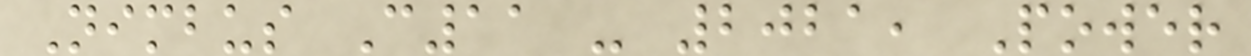Nimbus C11 - 2021, Power
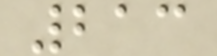213
